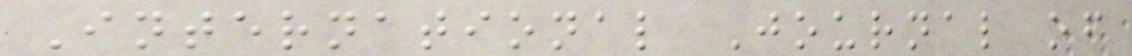International Journal of
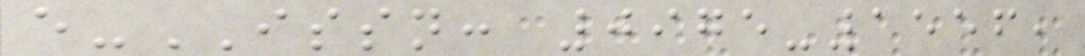e-ISSN: 0975-1556,
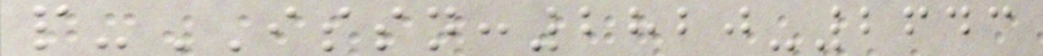p-ISSN:2820-2643
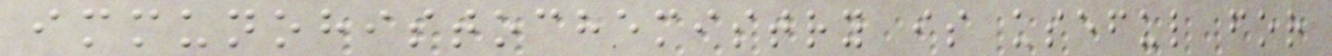immunohistochemistry is useful for
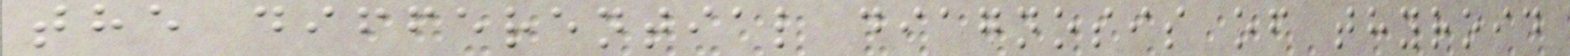the differential diagnosis of thyroid
